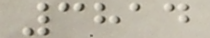3814
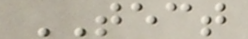TECT
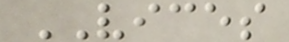VICES
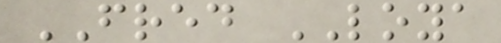FRED LOYA
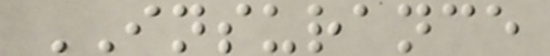INSURANCE
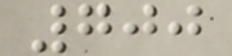700
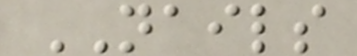NAILS
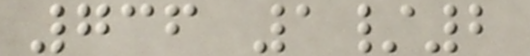736 1/2
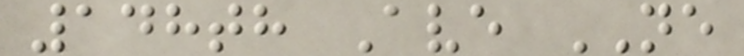148th Ave NE
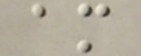am
